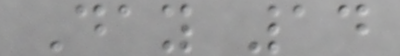Day 14
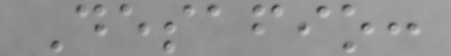Desafio:
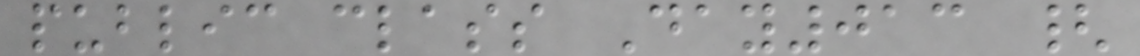public class Day013 {
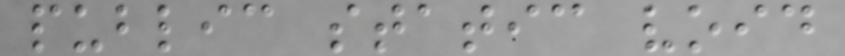public static void
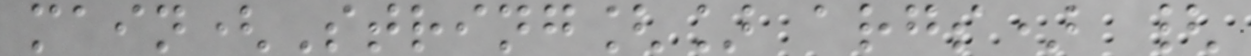main(String[] args) {
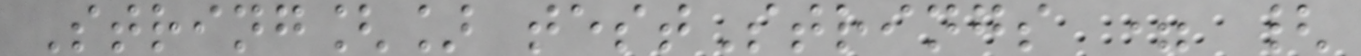String[] testStrings = {
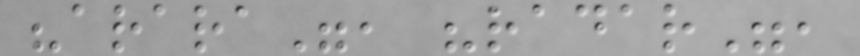"arara", "radar",
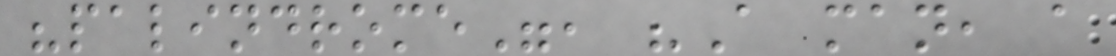"palindrome", "A man, a
